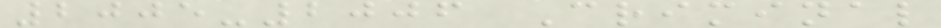2005-2006 Criminal
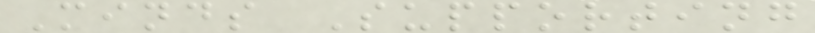Minds Supporting
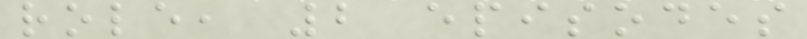role, 2 episodes
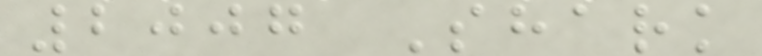2007 Shark
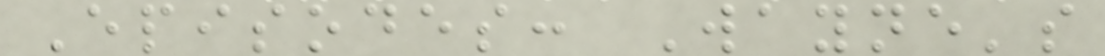Episodes: Wayne's
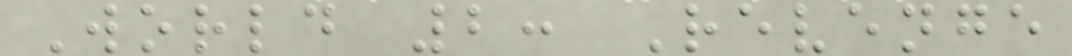World 2: Revenge
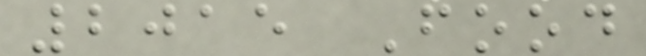2015 Food
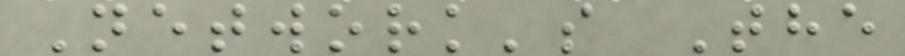Network's The
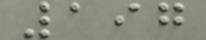197
